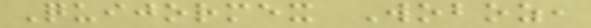Quijormex Woboz,
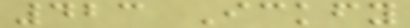423 Ickfy
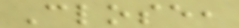Close,
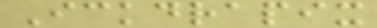Ickdrapix
